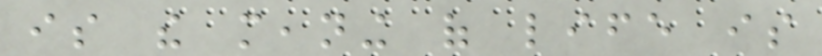is the meaning of life is
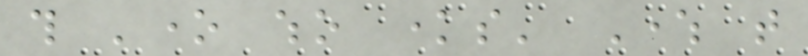this 'one who knows' Where that
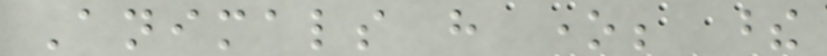Animals have one; these
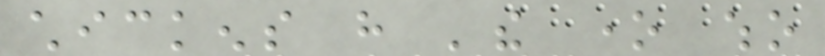chickens have 'the one who
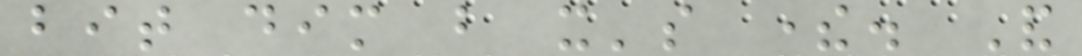bit dim but it's there. And
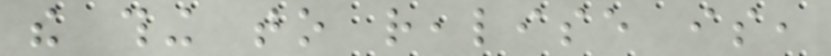the thing to realise is,
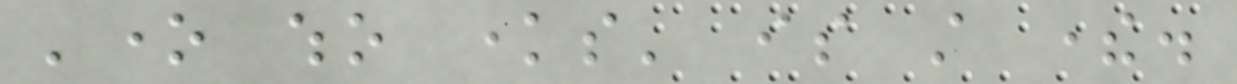'one who knows' is still there.
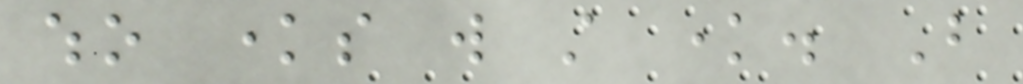who knows will still know. But
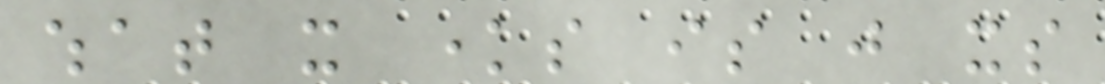what it knows is just its
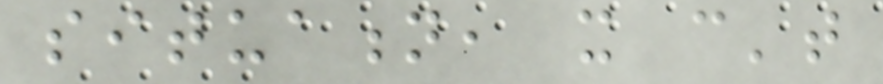situation, it can't
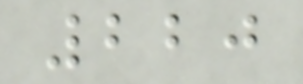220
